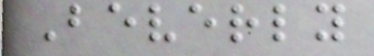Beverly
